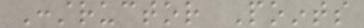Constructor Points
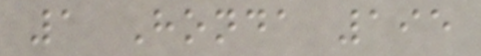1 Honda 195
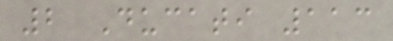2 Ducati 113
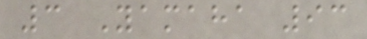3 Yamaha 93
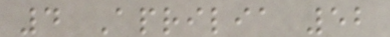4 Aprilia 52
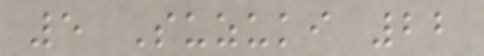5 Suzuki 22
